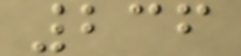236
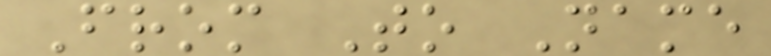From To Name
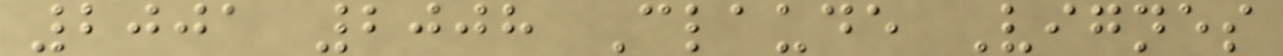2001 2008 Claude Vignes
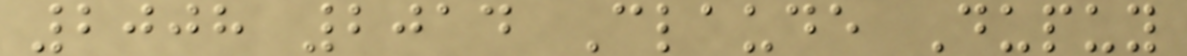2008 2014 Claude Dupuy
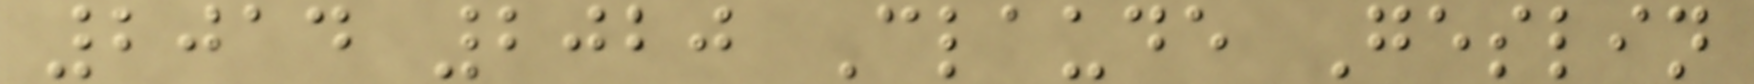2014 2020 Claude Geslin
